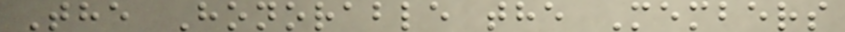The Honorable the Members
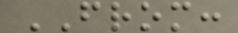FROM:
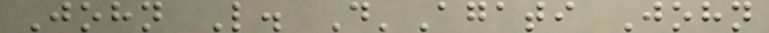John L. D'Agati John
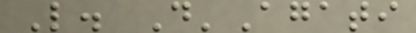L. D'Agati
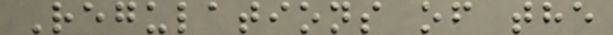Regulations of the
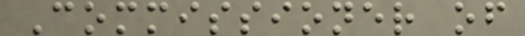Commissioner of
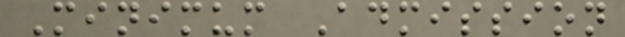Minimum Admission
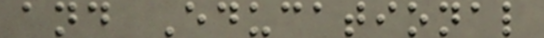and Educational
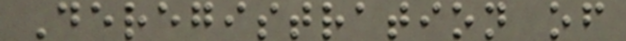Deregistration of
